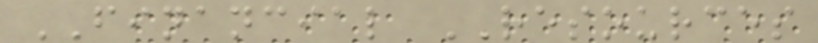FINANCIAL RESOURCES
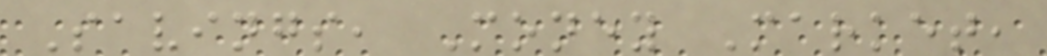Savings, Money Market,
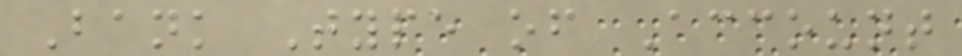Bank Type of Account
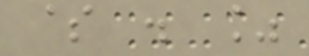$ . %
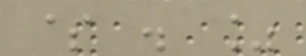$ . %
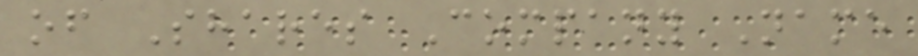of Shares Company Name
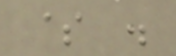$ .
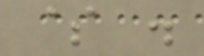$ .
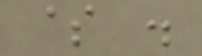$ .
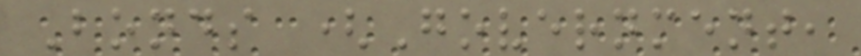Bonds (Government,
